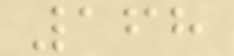168
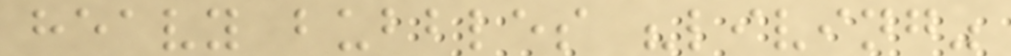heavy bubbles "living"
